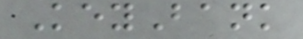KeyBank
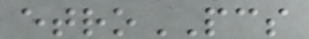etroPCS
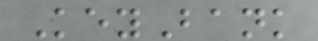KeyBank
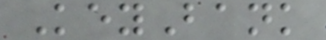KeyBank
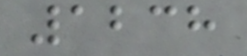1238
